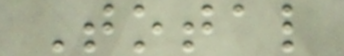Total
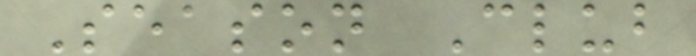Season Club
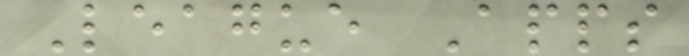League Apps
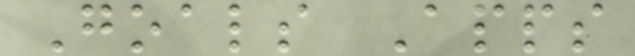Goals Apps
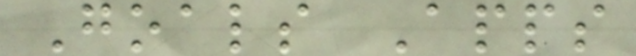Goals Apps
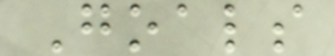Goals
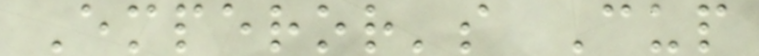Emperor's Cup
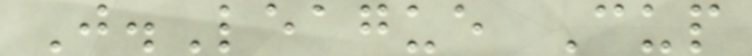J.League Cup
